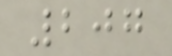207
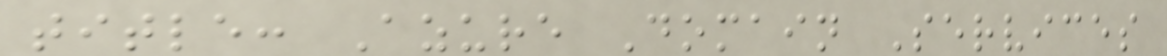title: Azure Domain Services
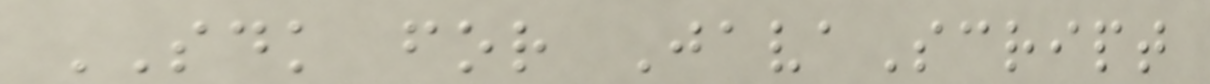SDK for JavaScript
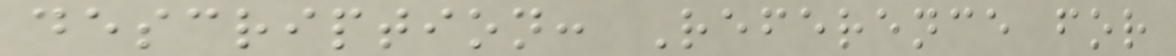description: Reference for
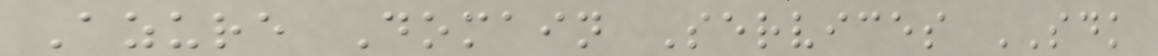Azure Domain Services SDK
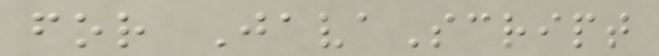for JavaScript
